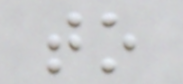to
